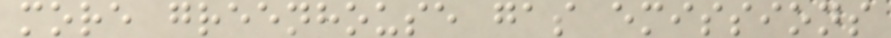more greenhouse gas emissions
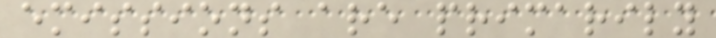emissions are primarily
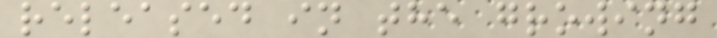released in the growing
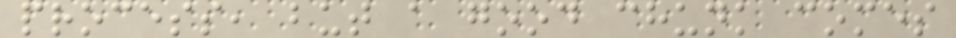process, but a good chunk comes
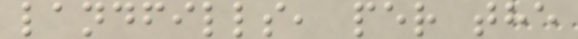landfills, per the
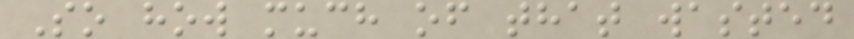So how much of that wasted
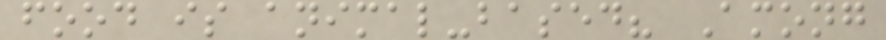food is animal-based? Among
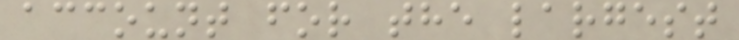account for the largest
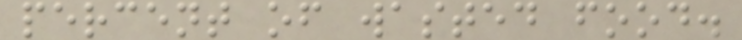percent of wasted food.
